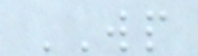WP
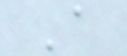A
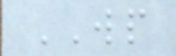WP
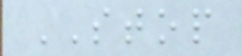STOP
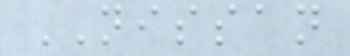NISSAN
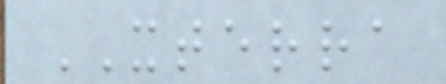XTERRA
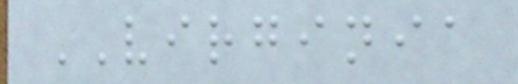VIRGINIA
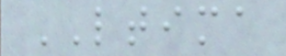LTIMA
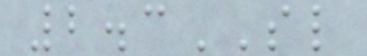2.3SL
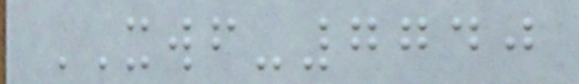XWF-7740
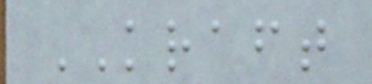KRAFT
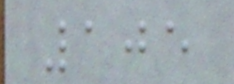105
